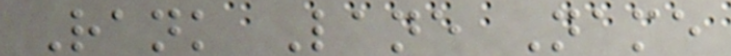Rank Lane Name
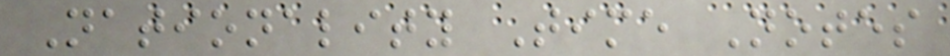Nationality Time Notes
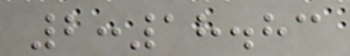2:18.83
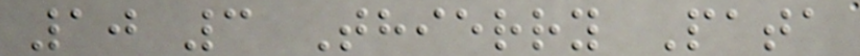10 3 Thierry Pata
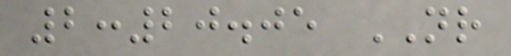2:20.05 NR
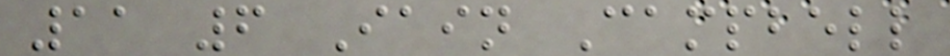11 6 Iain Campbell
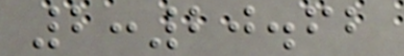2:20.62
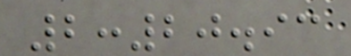2:20.93
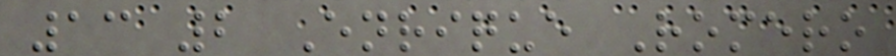13 2 Enrique Romero
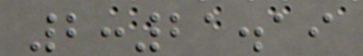2:21.19
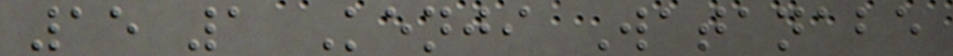15 1 Kenji Watanabe
